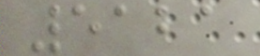5121
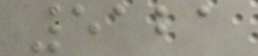5121
